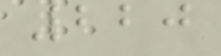220
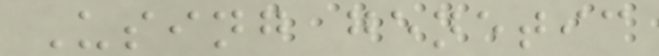Using genetic
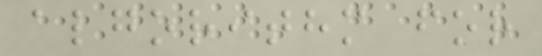algorithm for
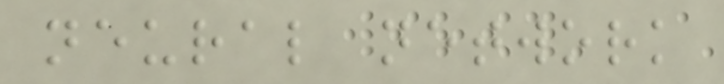neural network
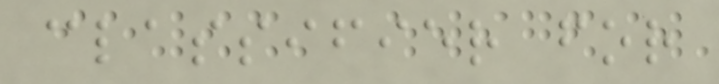classifier for
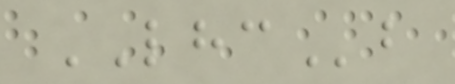LHCb
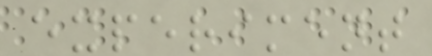experiment
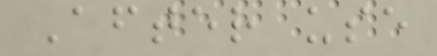After use
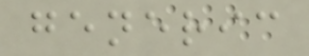generic
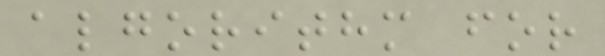algorithm for
